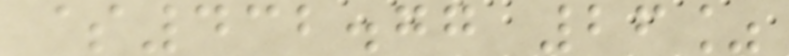$432.77 26%
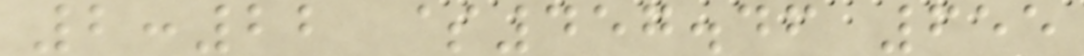2:22 $457.46 655
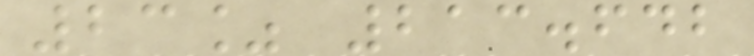23% 213.642
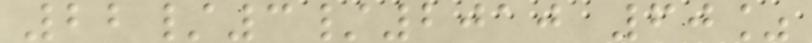22/3/2010 60%
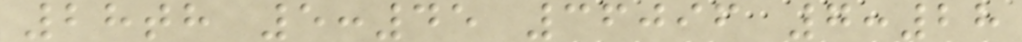28th 5:45 36096 7:28
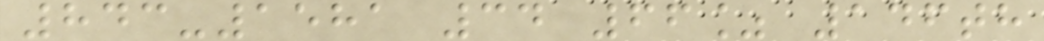843-1581 34 66% 146th
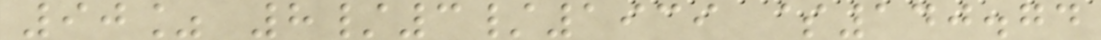90% 8/3/1939 $140.74
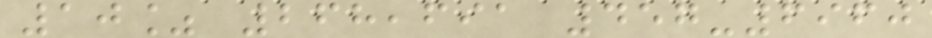10% 268,691 457-6960
